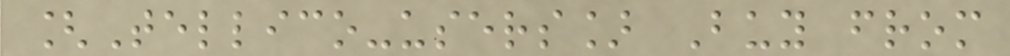[Tellico-users] Buy from
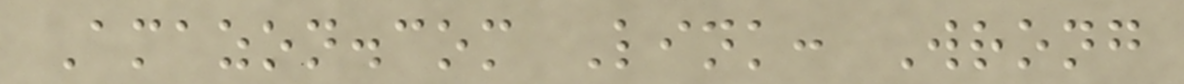Amazon.com Link: Wrong
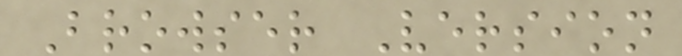Browser Version
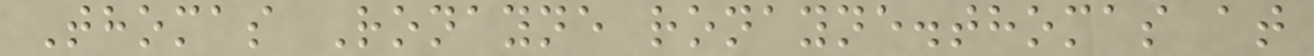Thomas Ronayne ronayne.thomas at
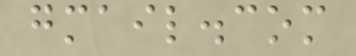gmail.com
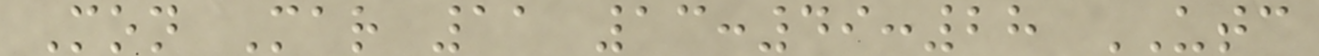Mon Mar 11 13:49:28 UTC
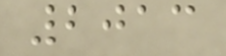2013
